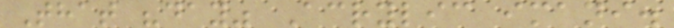That "day" Acrylic imani.
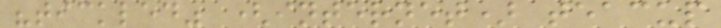"tickled" (internet) teacup
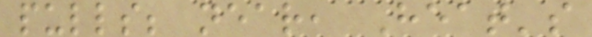pulls; near, Heat's
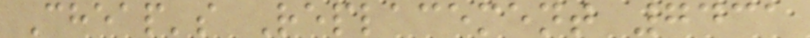Cheap's Replacement 7431
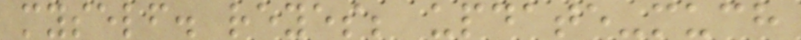myself. reyes; update-much
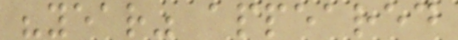"year" appeared
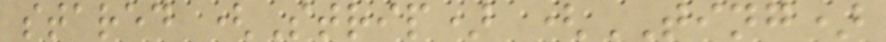stared (Strip) (TING)
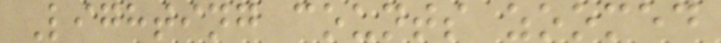Lighting counts zoomed
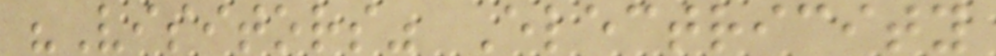"Visitors" Electricity
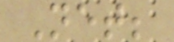Net;
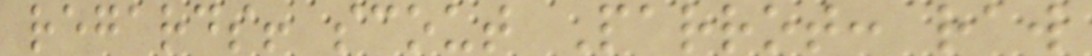regards! scout Parrot: raw
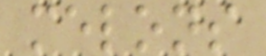melons
